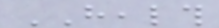HEALTH
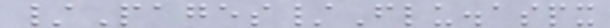/Pages/Flu.aspx
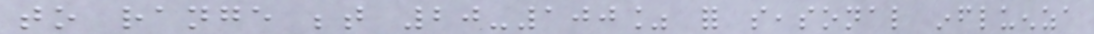to range between 20-100% for seasonal influenza
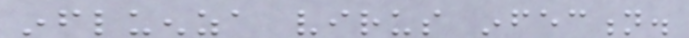influenza virus infection.
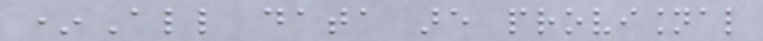*All data are provisional
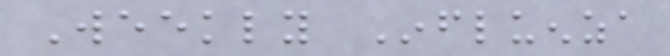Weekly Influenza
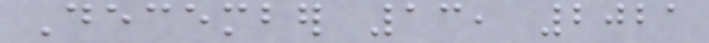December 13, 2021
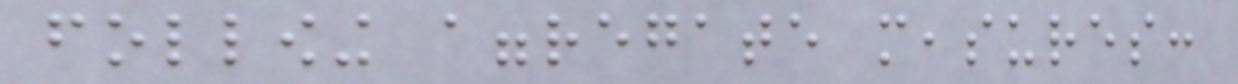following aggregate measures:
